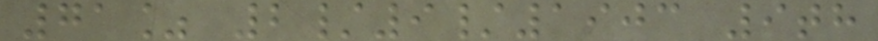71% 2/9/1903 9th
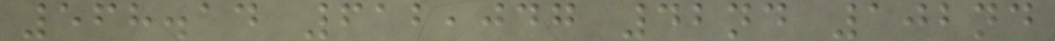568.14 612,047 42nd 102nd
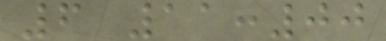6 11:00
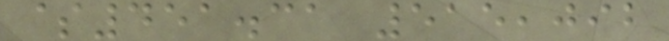$451.31 515,092
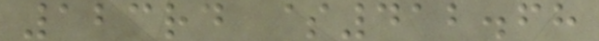123rd $412.68
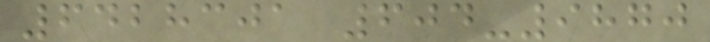6428301 604-9870
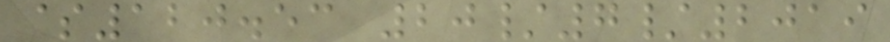$120.53 20/7/2019
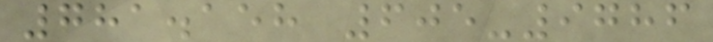781.158 605-9786
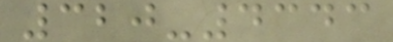320-4343
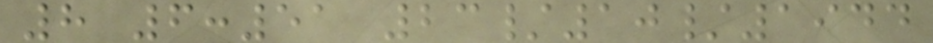8 6:51 23/10/1944
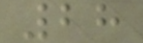28
